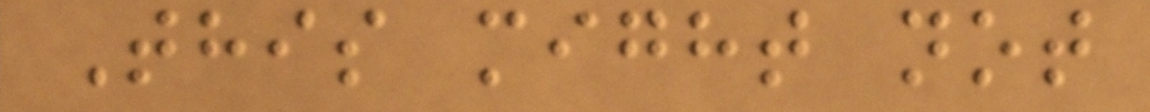This might not
